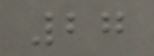27
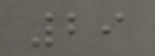29
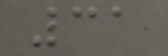31
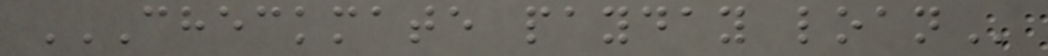CHECKMATE PAYDAY LOAN
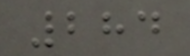284
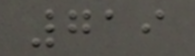719
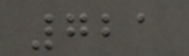721
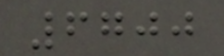6700
